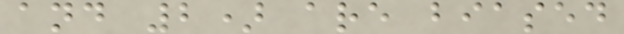and 2) are biased
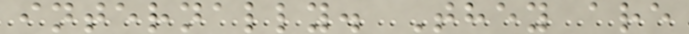internally. They are
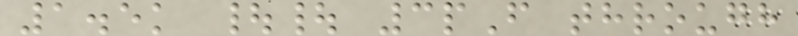1.5k || 3pF through
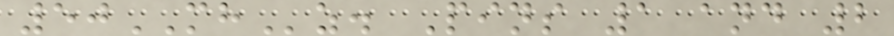50MHz. Pins 1 and 2
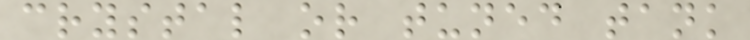crystal or tuned tank
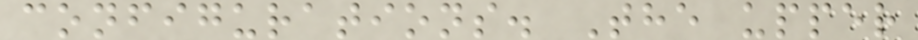configurations. The upper
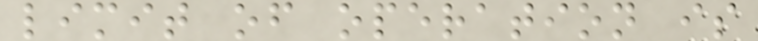limit of operation is
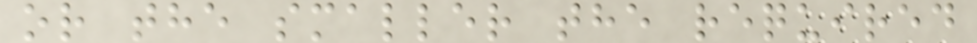or the smaller the required
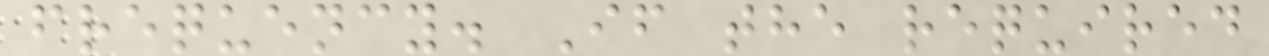frequency. If the required
